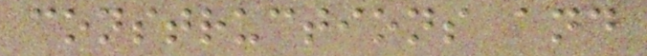constructions and
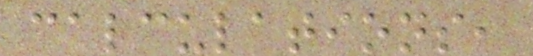calculations,
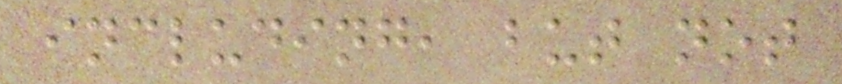including, but not
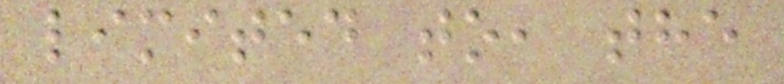limited to, the
